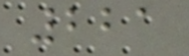221
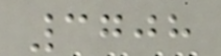3708
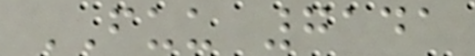FUU 7141
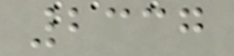2337
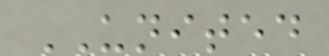UNITED
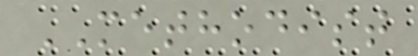METHODIST
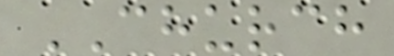CHURCH
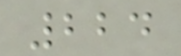224
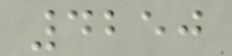4250
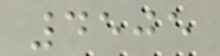4505
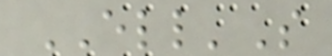ELL'S
